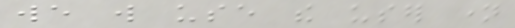we will use the user name
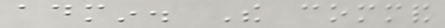admin. The command
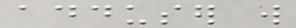adduser will
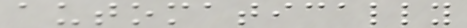automatically
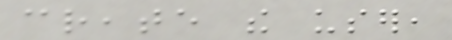create the user,
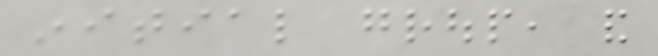initial group, and
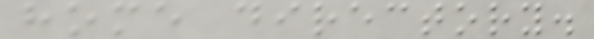home directory.
